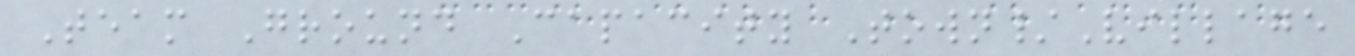Team Ground Capacity Town/Village
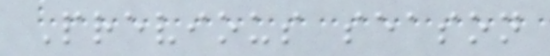Previous season
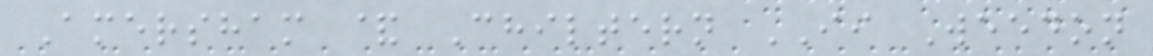Amersham & Chiltern II Weedon
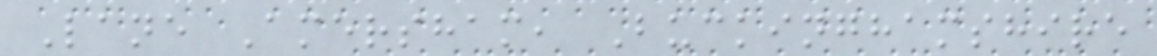Lane Amersham, Buckinghamshire
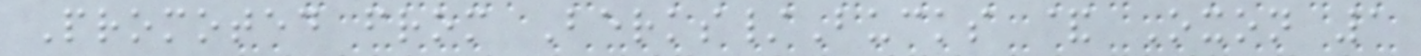Promoted from Berks/Bucks & Oxon 1
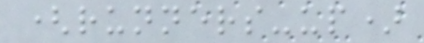(runners-up)
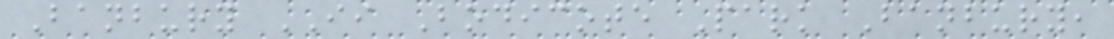Banbury II Bodicote Park Banbury,
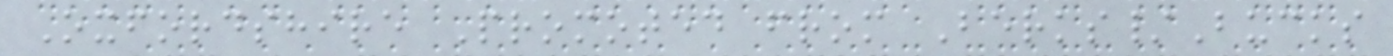Oxfordshire Promoted from Berks/Bucks
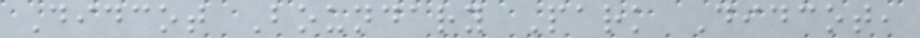Didcot Boundary Park Didcot,
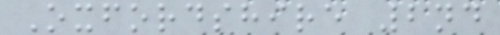Oxfordshire 2nd
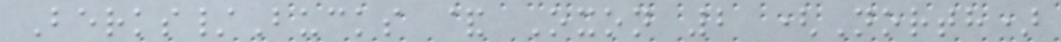Berks/Bucks & Oxon 2 (North)
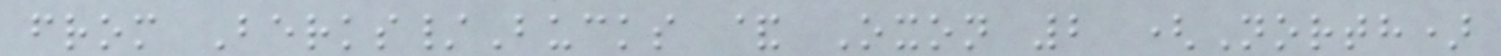from Berks/Bucks & Oxon 2 (North)
